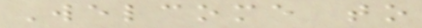Welcome to
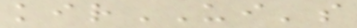kirUI's
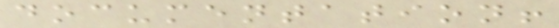documentation!
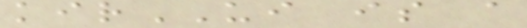kirUI is a
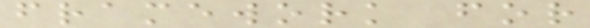framework for
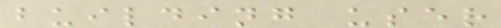building user
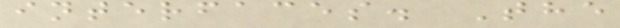interfaces. The
